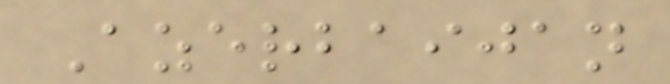Azerbaijan
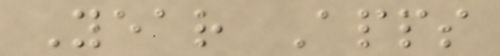Year Apps
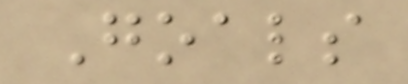Goals
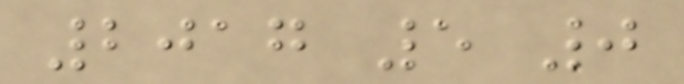2017 5 0
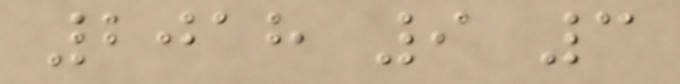2018 9 3
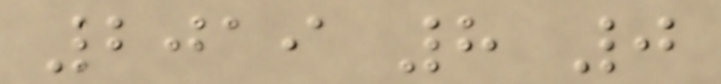2019 8 0
